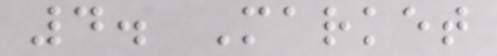4. Market
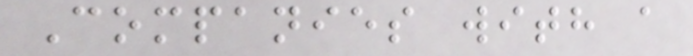Companies with a
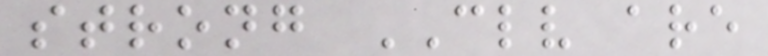strong CLV are
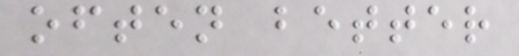often better
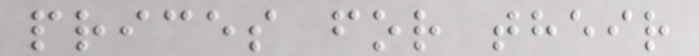prices for their
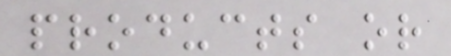products or
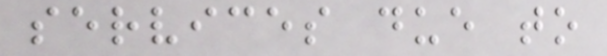services due to
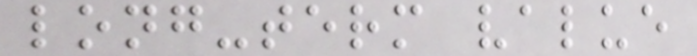long-term value
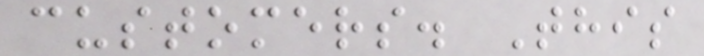customers. This
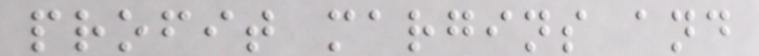profit margins and
